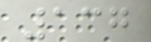137
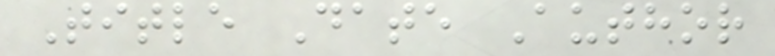Title Date Author
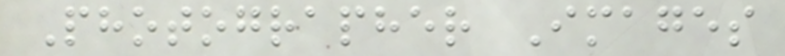Photographer Images
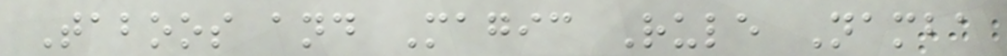Taboos and Magic Rule Namba
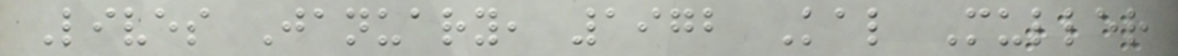Lives January, 1972 Kal Muller
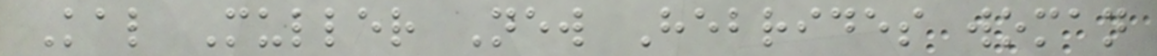Kal Muller New Hebrides woman
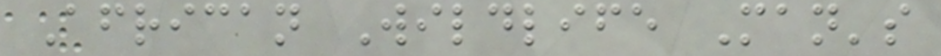African Wildlife Man's
